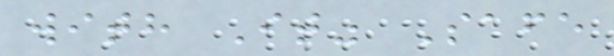with It" Safe
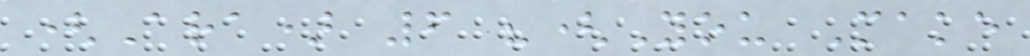(Ara) 6 "(You Make
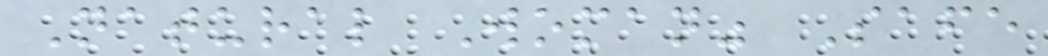Natural Woman" Safe
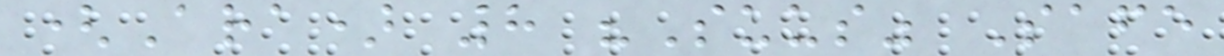(Ara) 8 "Suus" Safe
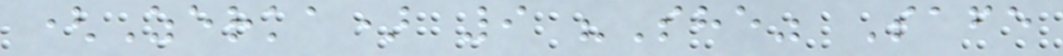(Zerka) 9 "She" Safe
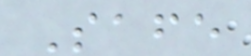Safe
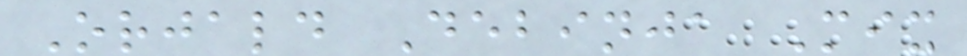Orjald Debinja Mix
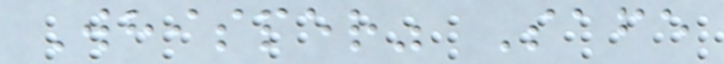Whisper" Safe
